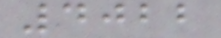4022
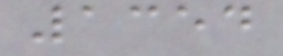1354
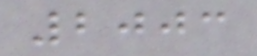2003
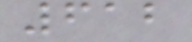612
